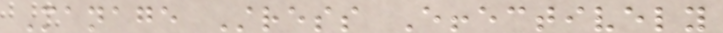Manage Stress Effectively
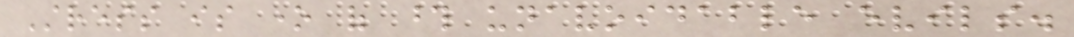Stress is one of those unavoidable evils.
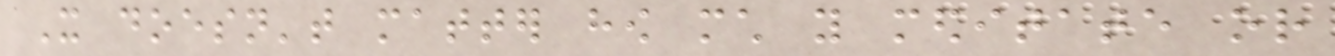It doesn't matter how much you meditate or
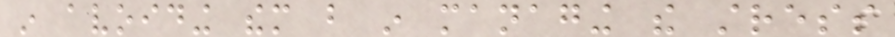in avoiding them but in managing the stress
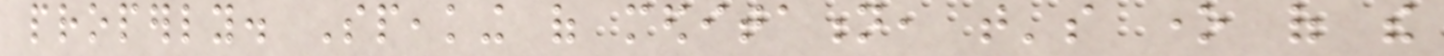properly. Speaking of meditation, that's one of the
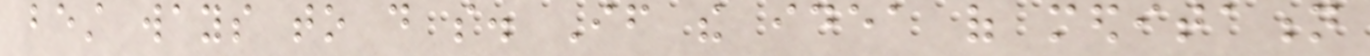best ways to do so. If the idea of meditation
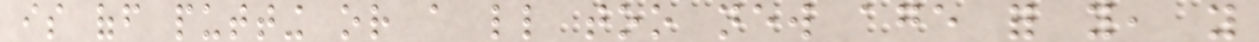is off putting or a little too new age for you, you
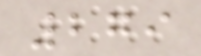279
